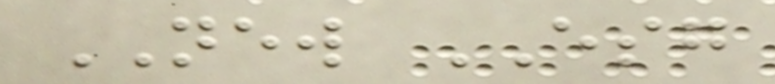NEW ESG
